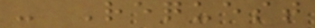- Request
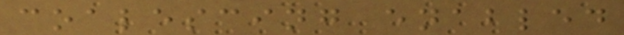coalescing enabled
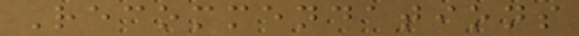Recommendations
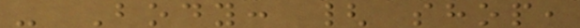- Body: { shop,
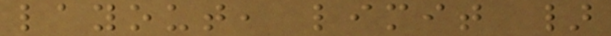layout, limit }
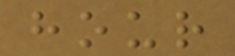hour
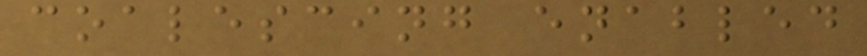coalescing enabled
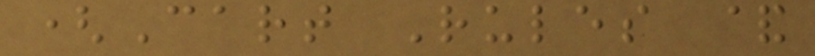(Cart Rules &
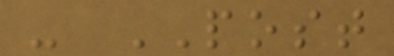- POST
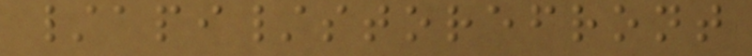/api/storefront
